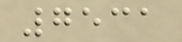7531
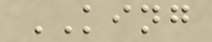KING
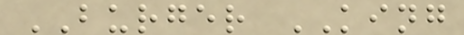BURGER KING
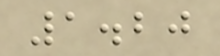1.20
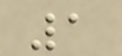1
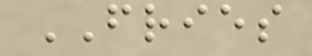FRIES
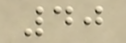40
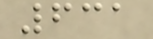631
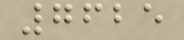7625
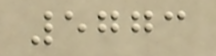5773
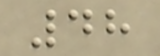48
